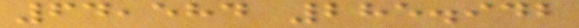64,584 285.942
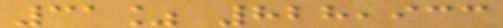31% 828,933
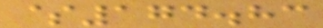$174.83
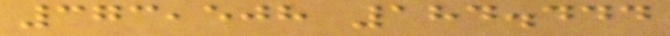373,508 184.444
